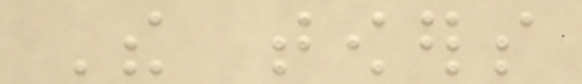The towers
